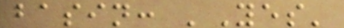basin: 'Yes'
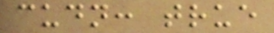cudn: true
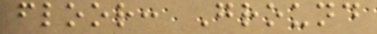floor: Ground
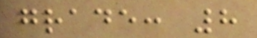grade: 8
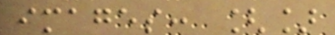images: []
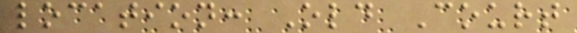location: Old Court
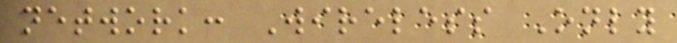network: Wireless Only
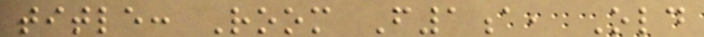title: Room F1a, Old
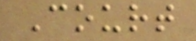Court
